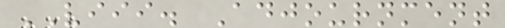VIII. Adjournment
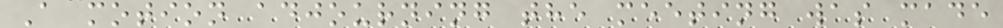A motion adjourning the meeting was made
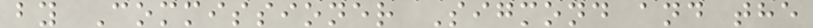by Commissioner Sigmond and the
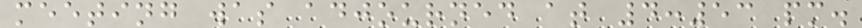meeting was adjourned at 4:53 pm.
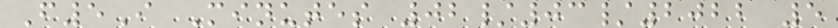F5I Minutes 02/03/2022 5
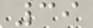39
